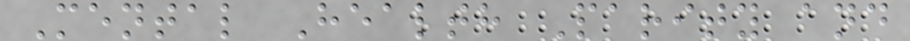Mental Health Parity and
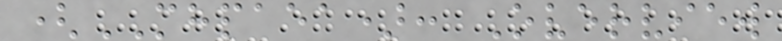(MHPAEA): Overview
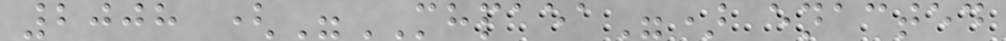2008 ("MHPAEA") enacted
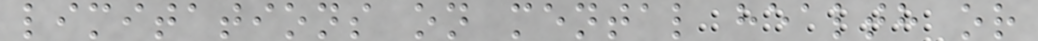limitations on mental health or
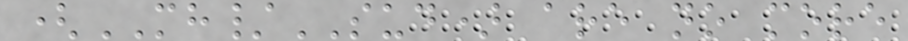(MH/SUD) are no more
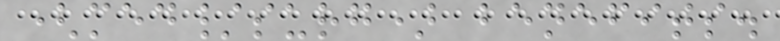(med/surg) benefits.
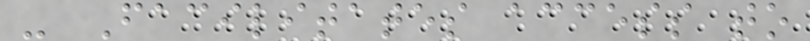- Facilitates access to
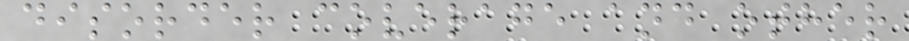disorder coverage and other
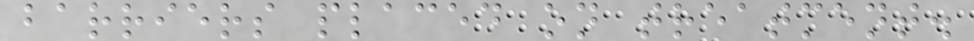barriers placed on treatment.
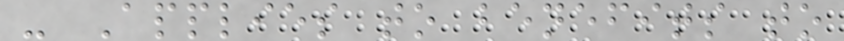- Applies to benefits to
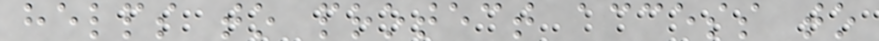helps to protect access to
